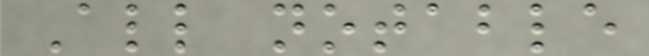All notable
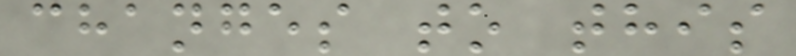changes to this
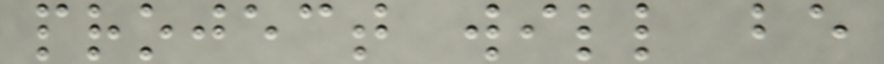project will be
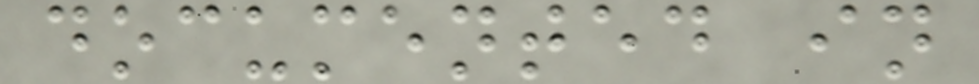documented in
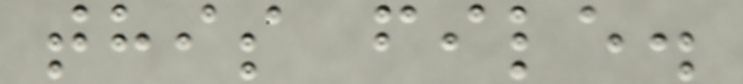this file.
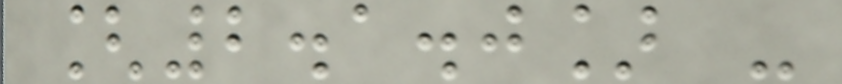[2.1.0] -
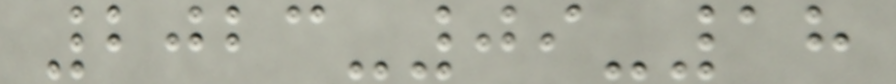2023-09-18
